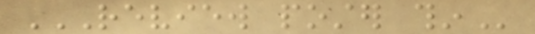REVIEW POSTER THIN
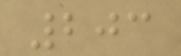203
